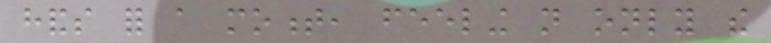hands for a moment, feeling not only the
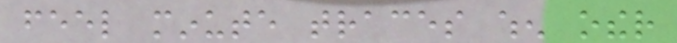feel minute traces when other
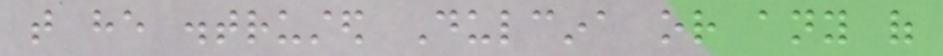that he distrusted Dulcina or any of
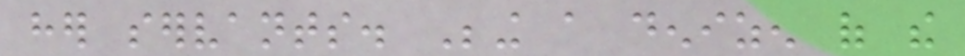her servants. Being a denizen of the
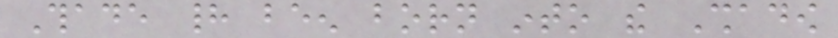Thade had been born into the Shadow
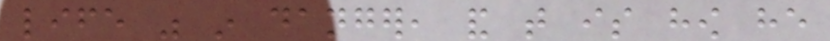life was in danger, and that is how he
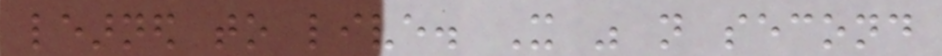learned to live. It was not second
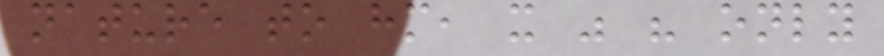nature to him, it was his only
